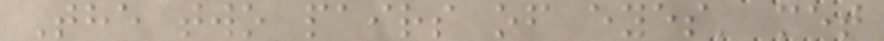The two pairs of eyes' met
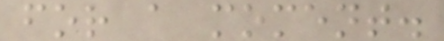for a moment.
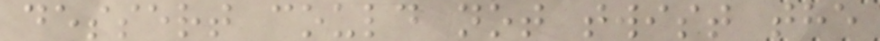dessert could not twist the
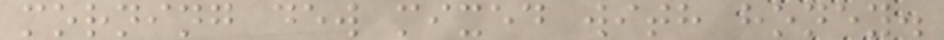morning dew mixed with honey.
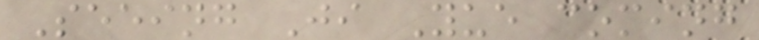Seeing Ji Yue coming
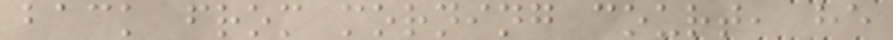back from morning court, he
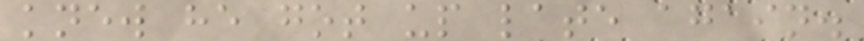knew he got up late again.
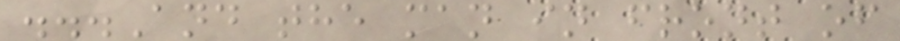...And the man in front of
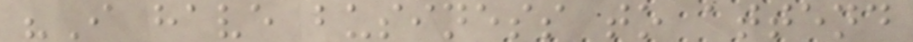"I have business to attend
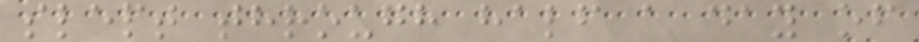slept through half a day of
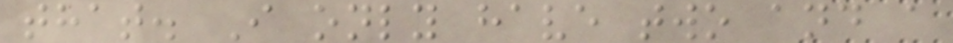that. I only have two and a
